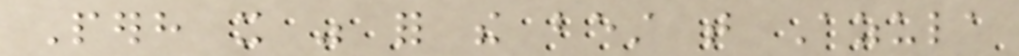Perhaps it was for the best that Azula
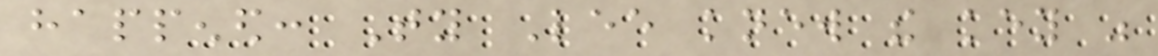happened: Ty Lee knew the key was
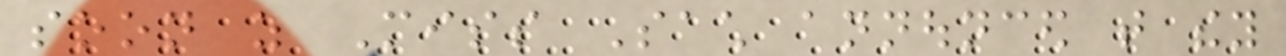soon as Miss Sach announced that they
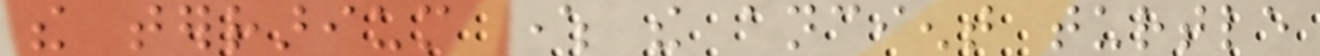the terrarium where the ancient turtle
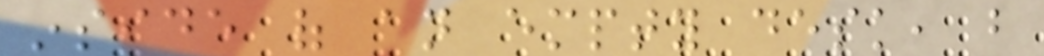inside of an empty desk, but
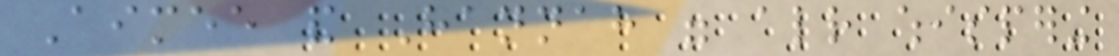Aimee and Hannah were already whispering
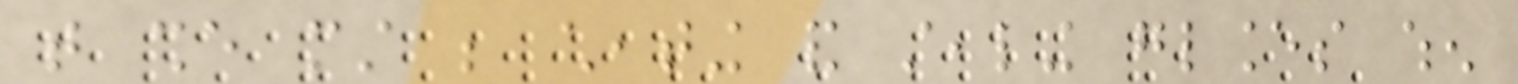that she must be cheating and stealing glances when
